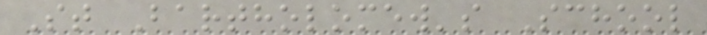St Bartholomew's School
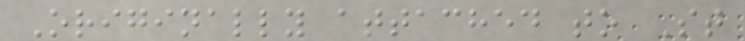Originally attached to St
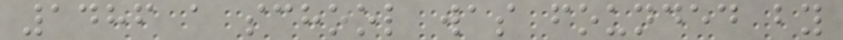1486 a school was founded by
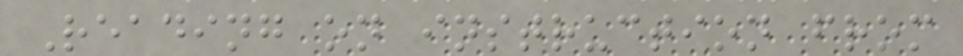Reading on instruction from
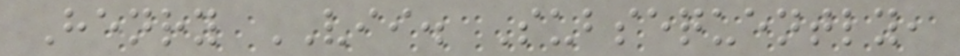Henry VII. Subsequently,
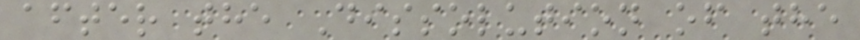after the Dissolution of the
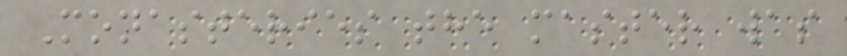Monasteries the master was
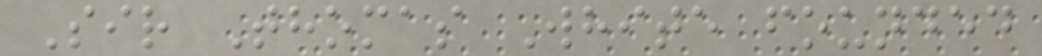Sir Thomas White founded
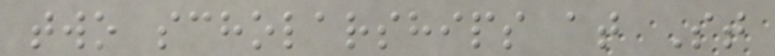two scholarships at St
